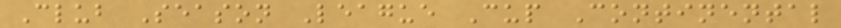Club Season League Cup Continental
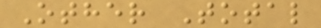Other Total
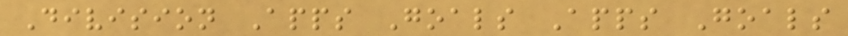Division Apps Goals Apps Goals
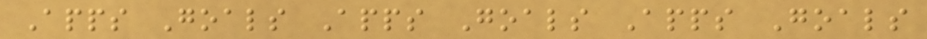Apps Goals Apps Goals Apps Goals
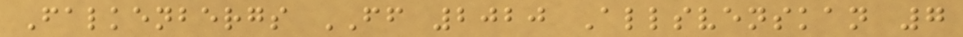Falkenbergs FF 2020 Allsvenskan 7
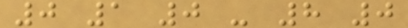0 1 0 - 8 0
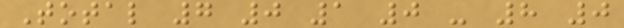Total 7 0 1 0 - 8 0
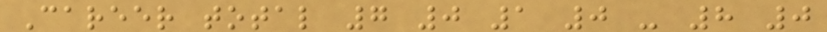Career total 7 0 1 0 - 8 0
